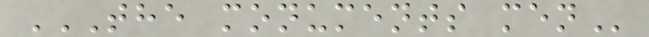THE MONUMENTS MEN
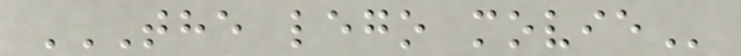THE LEGO MOVIE
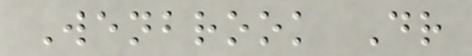Wenbrook Dr
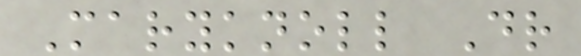Maryknoll Dr
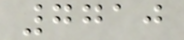7710
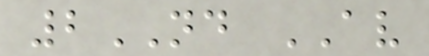2ND AV
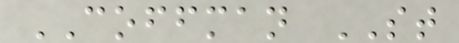COFFMAN ST
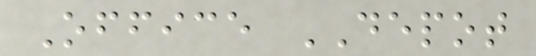Office DEPOT
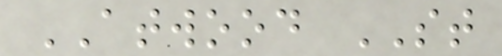ATWOOD ST
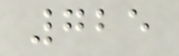725
